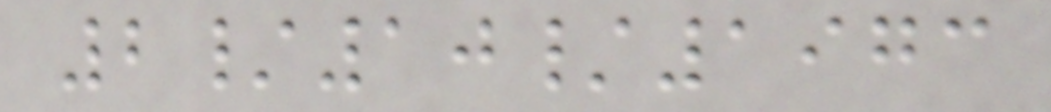2/10/1973
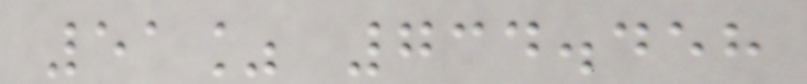51% 734.458
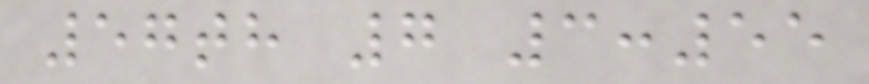57th 7 3:55
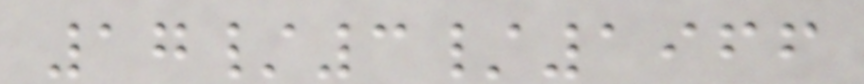17/3/1966
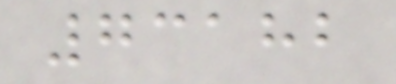73182
